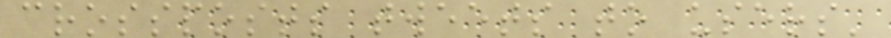crossposts tweets to users'
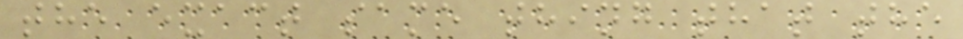the exact same thing that the
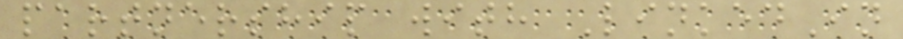partnership with LinkedIn
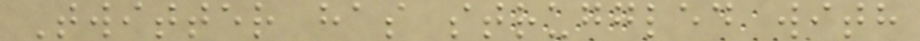Twitter has struggled with
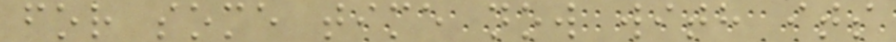for some time now with its
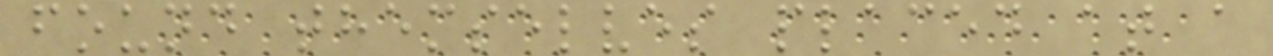found themselves placed at a
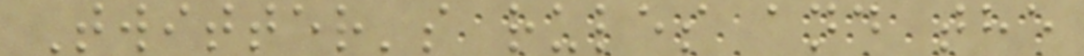Twitter's rules and the
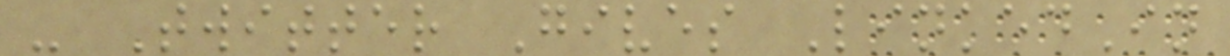- Twitter Gives LinkedIn
